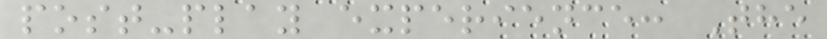post-play experience: The
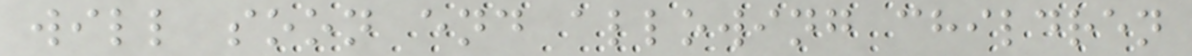will soon end allowing children
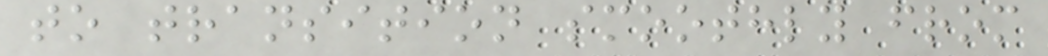to transition smoothly from
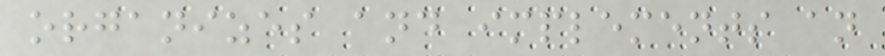organizes and implements an
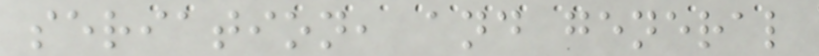seriation, and general
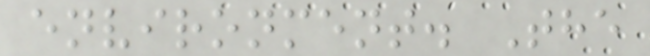environment. The
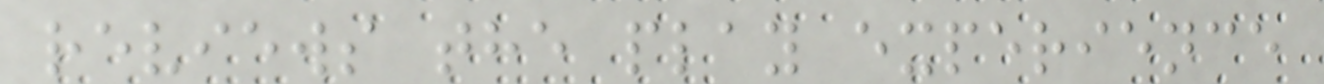reviews the play experience
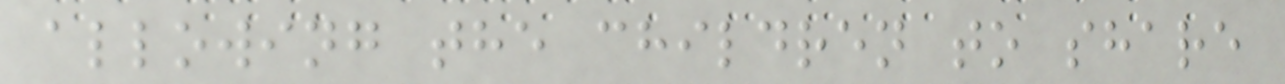allowing the children to share
